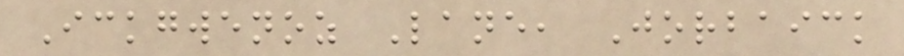Ickgwenoz Lane, Jorbaick
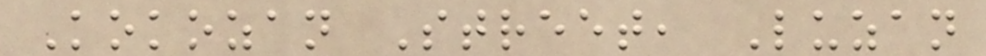Kokozan Street, Luzan
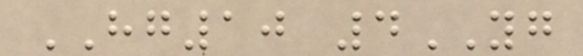HG10 4YG
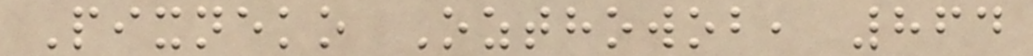Pixneko Ozthowob, 864
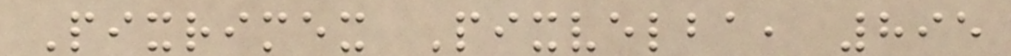Pixrimex Pixvelba, 895
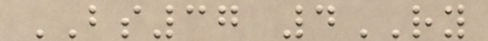BS37 4RY
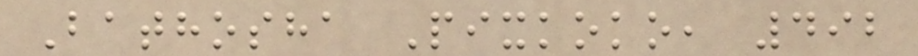Bathosha Pixkoko, 492
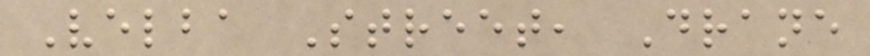Velba Street, Drane
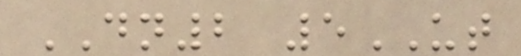DN2 5UT
